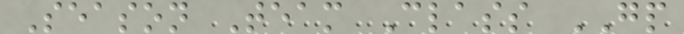Season Team Class GP
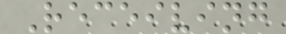Receiving
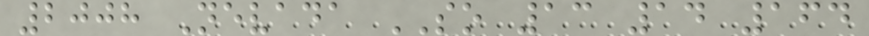2008 Nevada SO 13 14 164
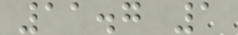11.7 1
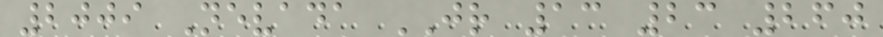2009 Nevada JR 13 23 260
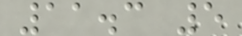11.3 5
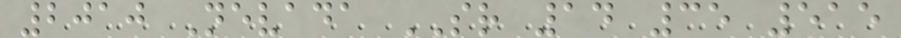2010 Nevada SR 14 35 515
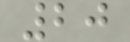20
